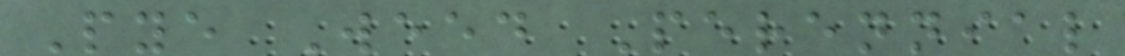Pye Weed Perennial
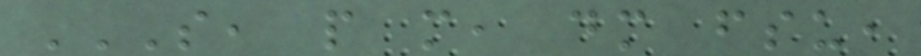S, P M, DM FSU,
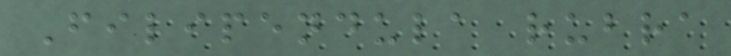Filipendula rubra
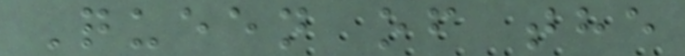Queen of the
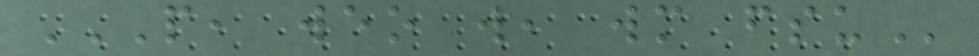P, WEO W, WM FSU
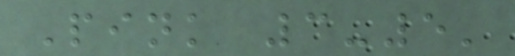Pink 3-5'
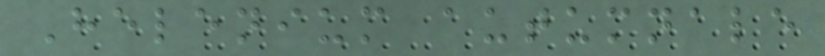Helenium autumnale
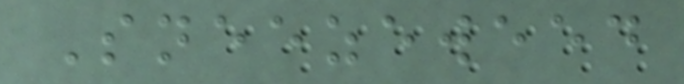Sneezeweed
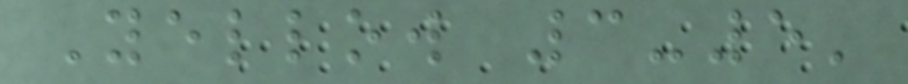Yellow 3-5'
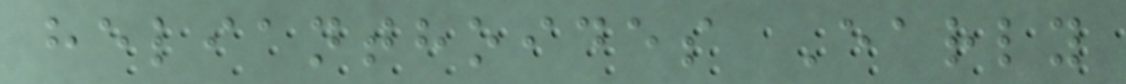helianthoides Early
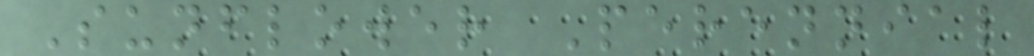Sunflower Perennial
